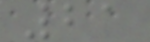21
